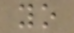yo
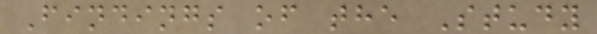Findings of the Study
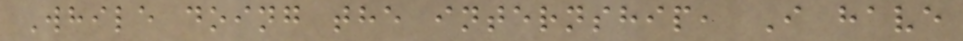While doing the internship, I have
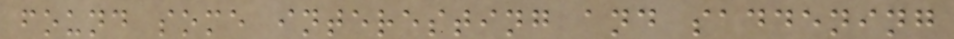found some interesting and saddening
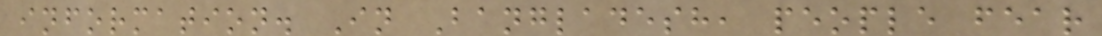information. In Bangladesh, people fear
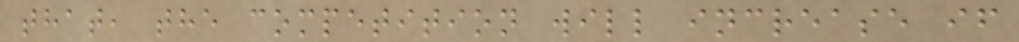that, the competition will increase if
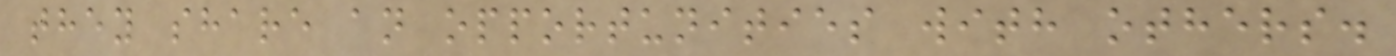they share an opportunities with others.
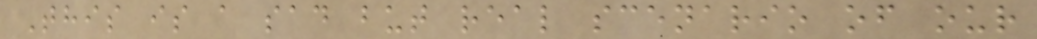This is a sad but real scenario of our
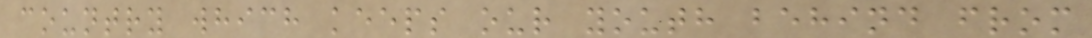country which keeps our youth behind from
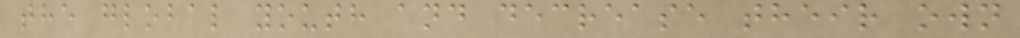the global youth and decrease their own
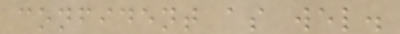confident as wel.
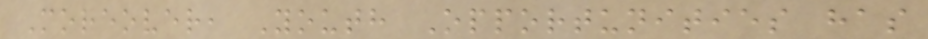Moreover, Youth Opportunities has
